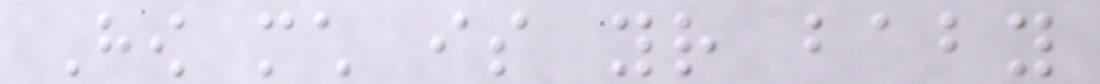How much is your baby
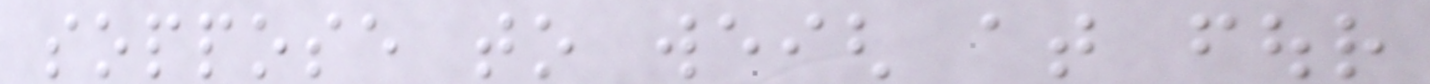soppose to weigh at four
